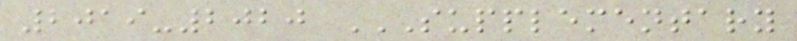2019-2020 SUPPLEMENTARY
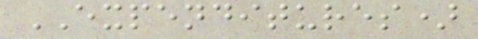EXPENDITURES)
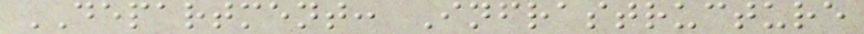DEPARTMENT: Infrastructure
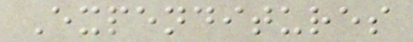Expenditures
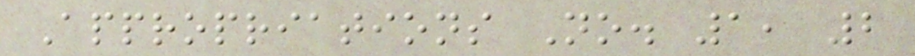Appropriations No. 1, 2
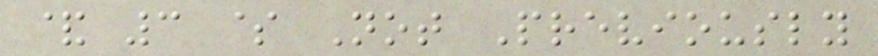& 3 $ Not Previously
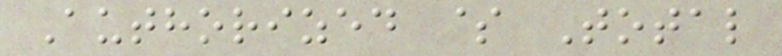Authorized $ Total
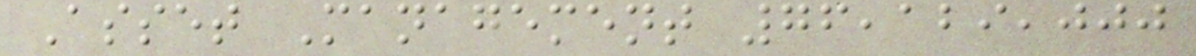Asset Management 76,129,000
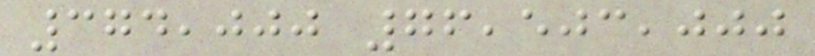374,000 76,503,000
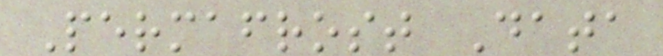Permafrost Data
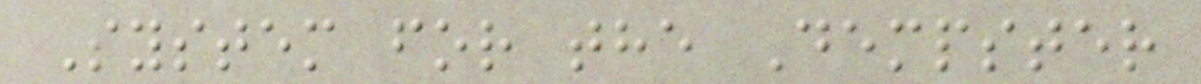System for the Dempster
